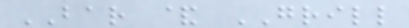BAR & GRILL
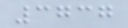3737
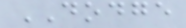DODGE
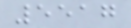5517
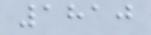1810
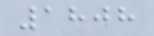1808
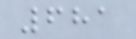681
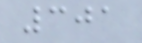301
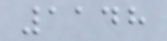1148
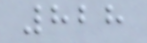828
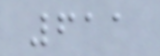611
